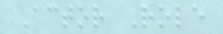Actor Role
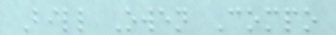Bill Owen Compo
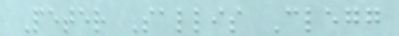Peter Sallis Clegg
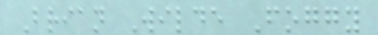Brian Wilde Foggy
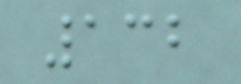132
